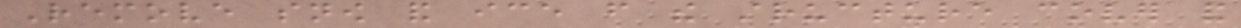Remove snow and ice from the structure cover and
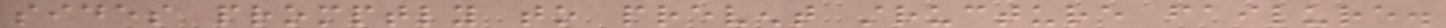sides promptly to prevent structure failure.
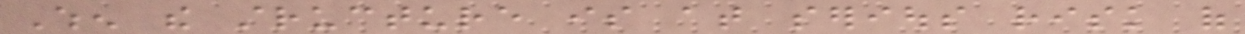When the structure is at serious risk of
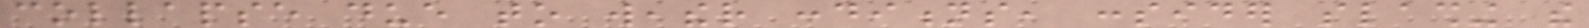collapse due to weather conditions, consider slashing the
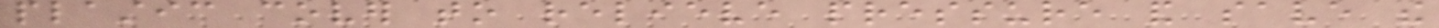plastic cover to relieve pressure and save the
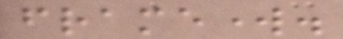framework.
